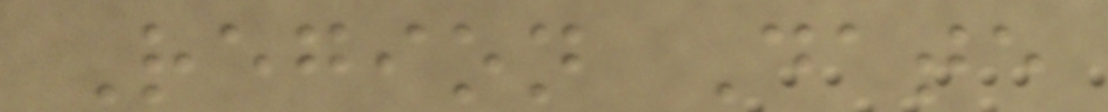Region Date
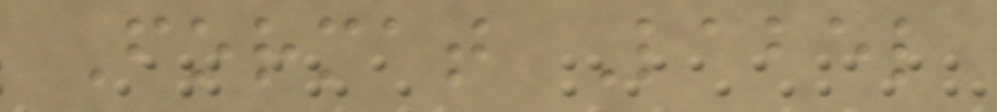Format Label
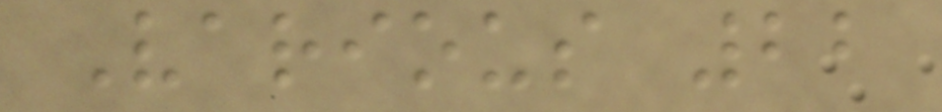Various 22
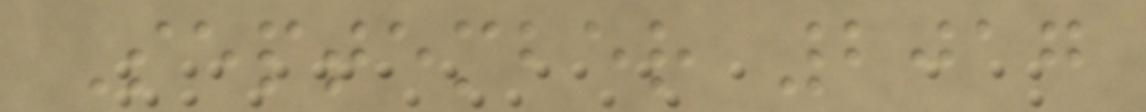September 2017
